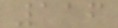116
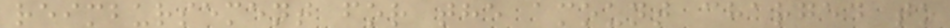reimbursement for the amount charged to
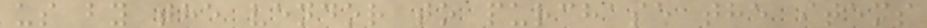us by the vendor to purchase the items
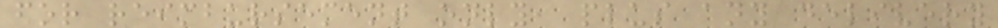for reimbursement only, plus any delivery
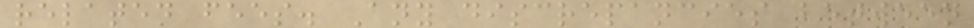related fees. Any discrepancies between
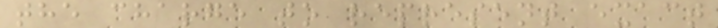the charge to represent exact
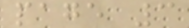page 3
